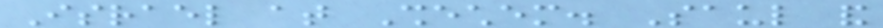Israel at Shechem. Saul and
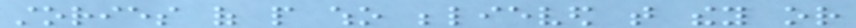stories of people who believed that they or
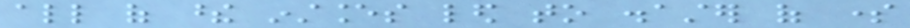all of these instances led to disaster of some
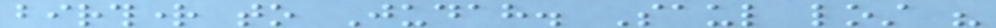birthright to Judah. Saul lost his
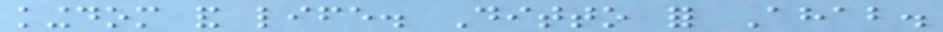kingdom and life. Ditto for Ahab.
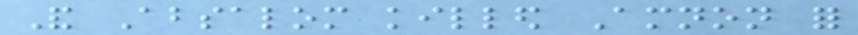And Absalom killed Amnon for
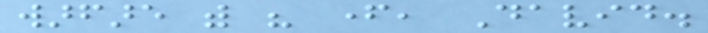warfare with his father, David.
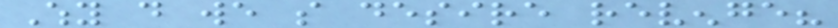Why do we so desire revenge?
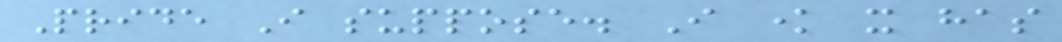Pride I suppose. I know it has
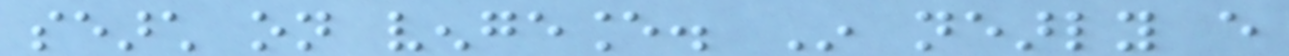search on vengeance. In nearly every
